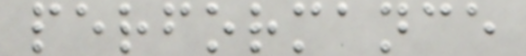performance
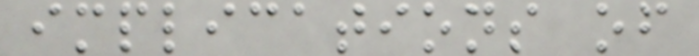implications of
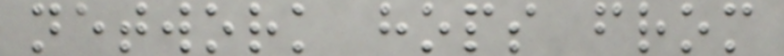network hops from
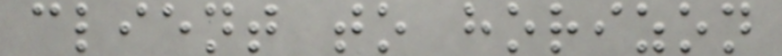client to horizon
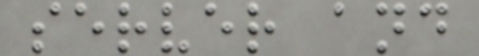server and
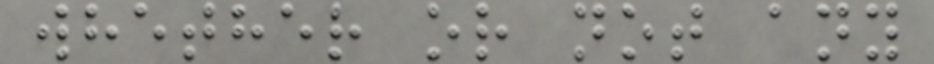whether or not any
